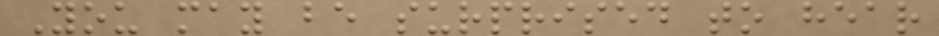You may be surprised to hear
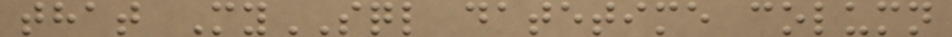that MySQL datetime column
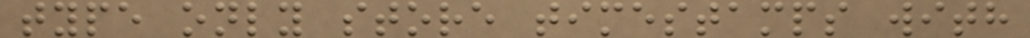type only store timestamps with
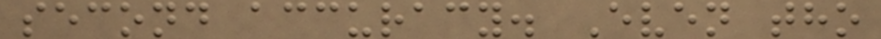second accuracy. Even tho
